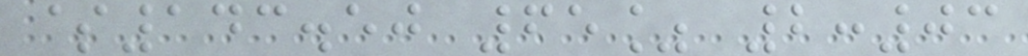$143.50 65% 2:03
